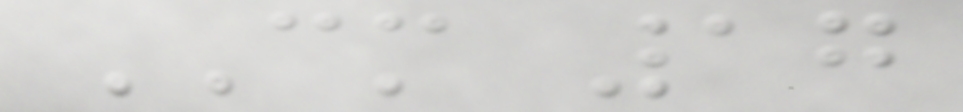CM 17
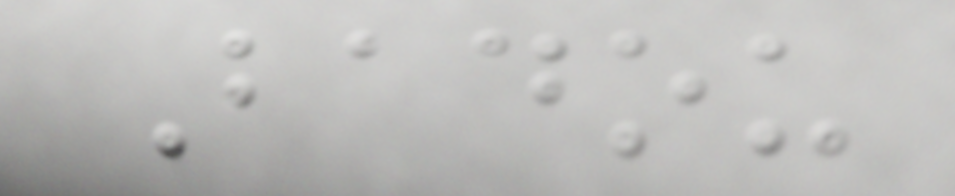Badou
